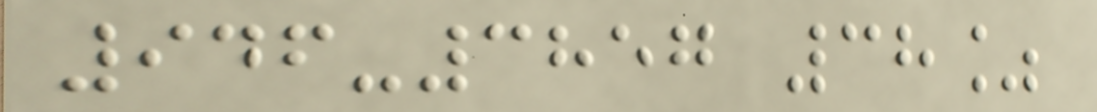946-3857 38%
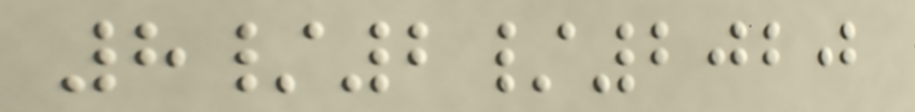8/2/2020
